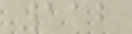112
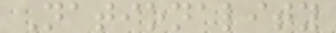Nationality
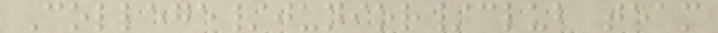College/junior/club team
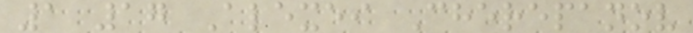1 17 Alexei Cherepanov
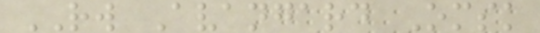RW Avangard Omsk
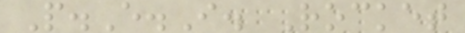P.E.I. Rocket
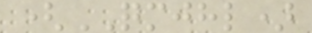(QMJHL)
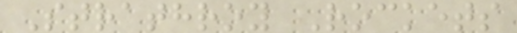Strathroy Rockets
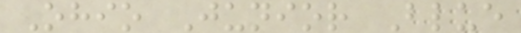Ohio Junior Blue
